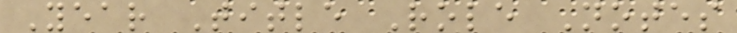Year Title Role Notes
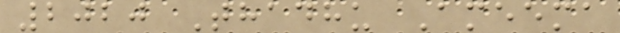2020 Thadhu Ameema
